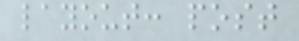layout: post
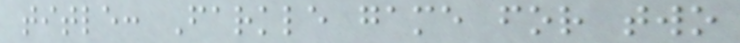title: Farkle game for two
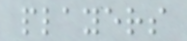players
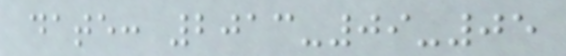date: 2013-09-05
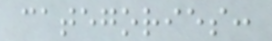categories:
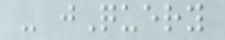- jQuery
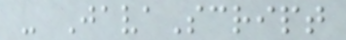- JavaScript
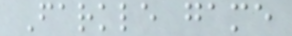Farkle game
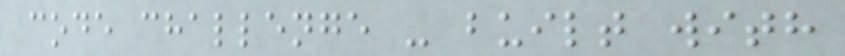code challenge - built with
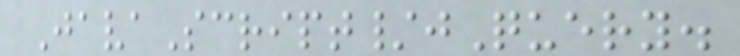JavaScript/jQuery.
